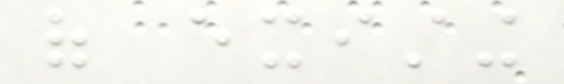of existing
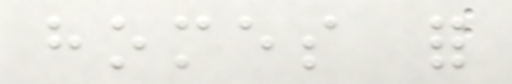homes for
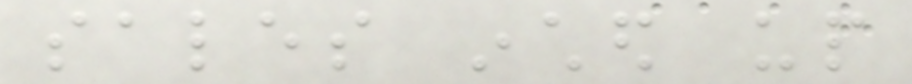sales inched up
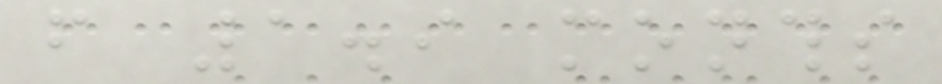from 1.9 months
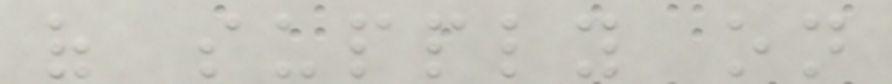of supply on
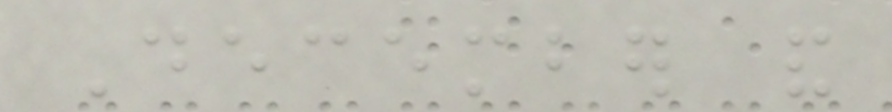December and
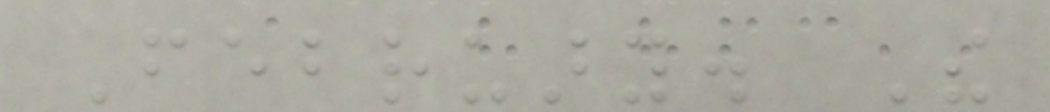February. The
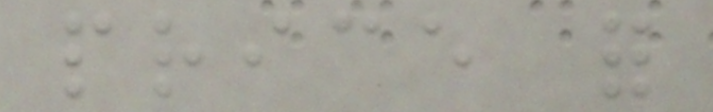price for
